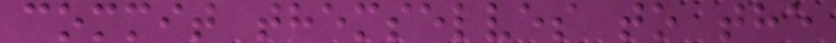commit themselves to the
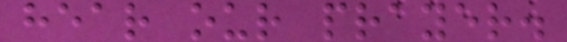hear our prayer.
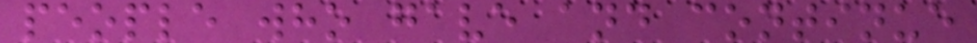people who gave and continue
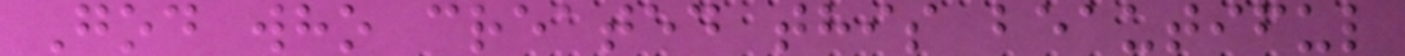God who created this beautiful
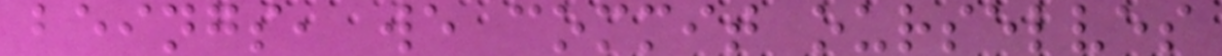beings, we commit ourselves
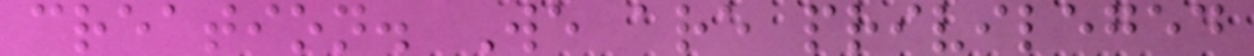creation. We are privileged
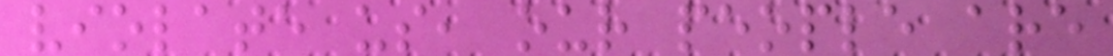violate us, our people are
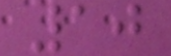10
